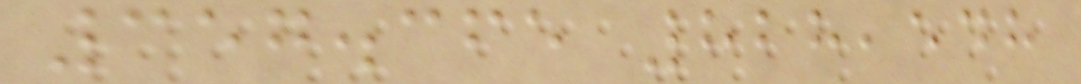357.365 828,548
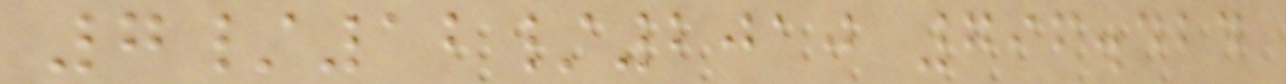7/12/2010 796.424
